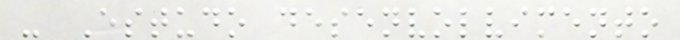- Estudo desenvolvimento
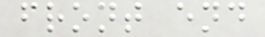front end
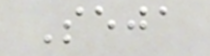Seja
